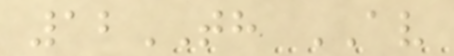12TH AV
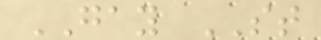GAY ST
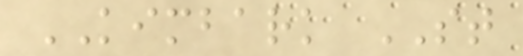KIMBARK ST
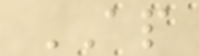AP
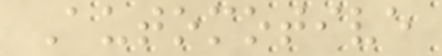Automotive
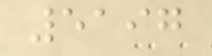5197
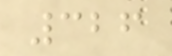326
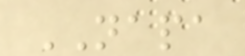NAPA
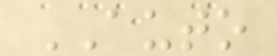AUTO
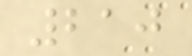210
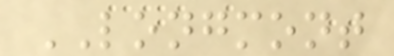LONGMONT
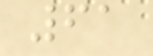61
